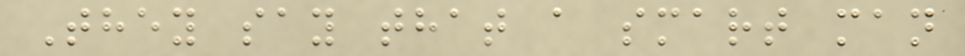They say that a smart man
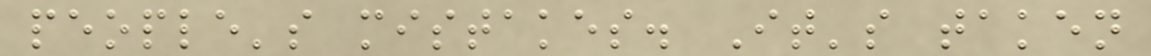people's mistakes. It's taken
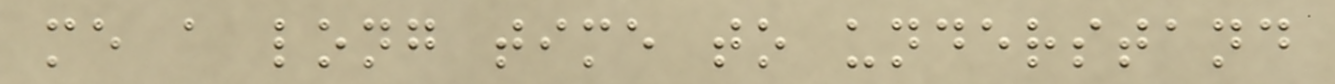me a long time to understand
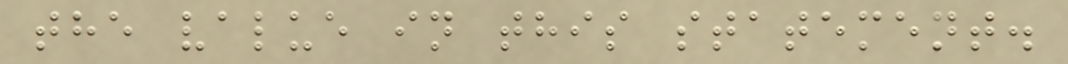the value in this statement.
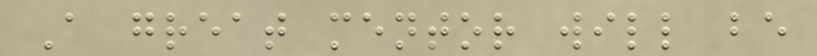A great mentor will be
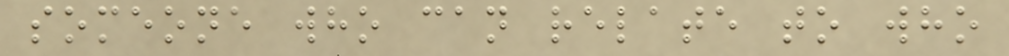someone who can relate to who
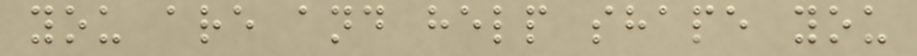you are and help shape you
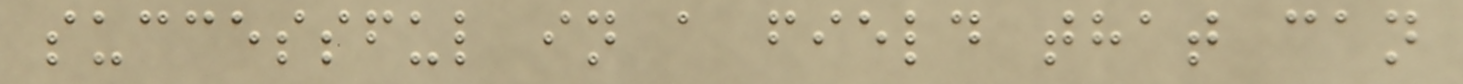successful in a field that can
